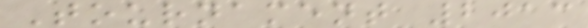Tournament 2013
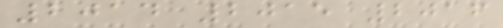2014 2015 2016
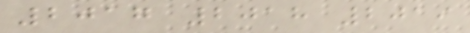2017 2018 2019
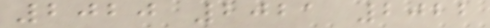2020 2021 2022
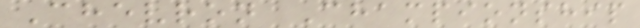Chevron Championship
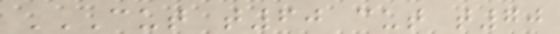CUT T60 CUT T70
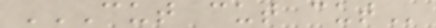CUT CUT CUT
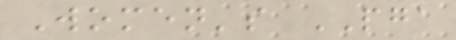Women's PGA
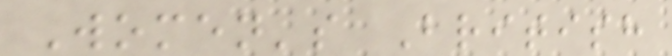Women's British
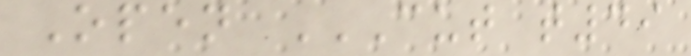Open CUT T49
